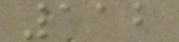112
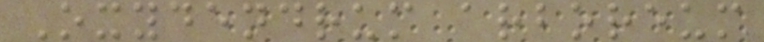Oxydendrum arboreum
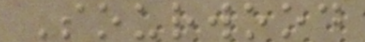Sourwood
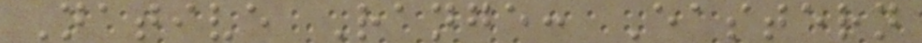Native Range: Eastern
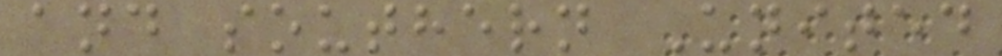and southern United
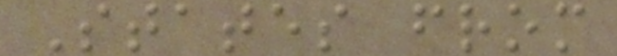States from
